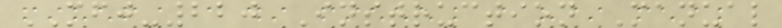MFJ-220 Instruction Manual
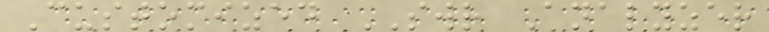Customized SWR Analyzer
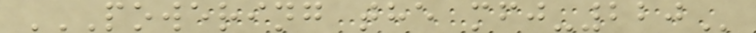POWERING THE MFJ-220
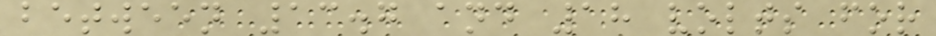between 13.7 and 18 volts for
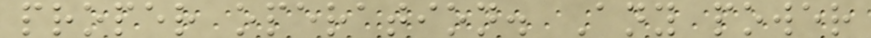proper operation. Any power
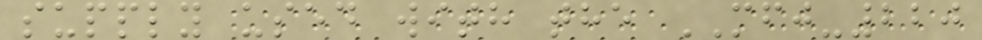supply used with the MFJ-220
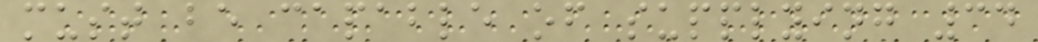must be capable of supplying 34
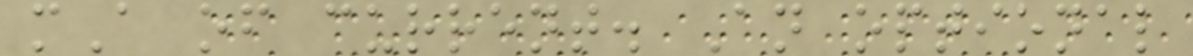mA of current. An optional
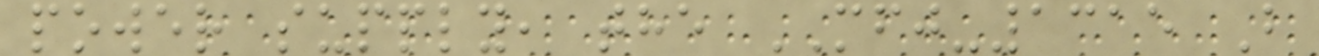power supply, the MFJ-1315 B
